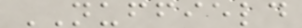NUFFIELD
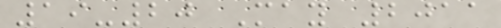19-20 May 2011
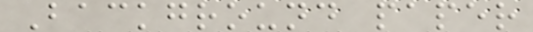Background paper
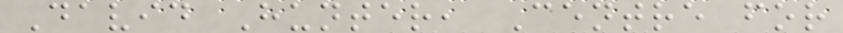David Hunter, Centre for
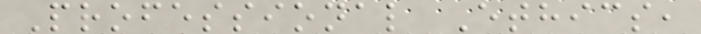Professional Ethics,
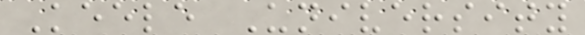Keele University
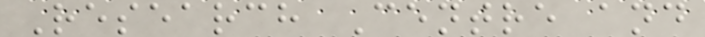Research Centre and
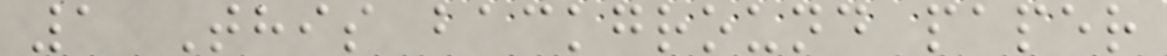1 This background paper
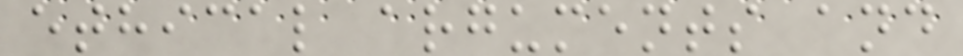ethical arguments and
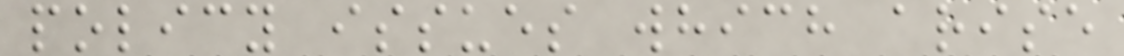policy issues which arise
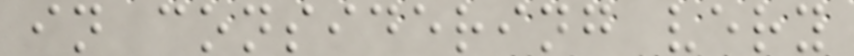in considering very
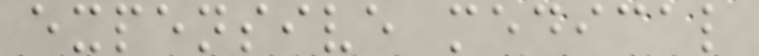expensive medical
